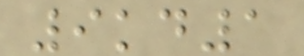9kd1
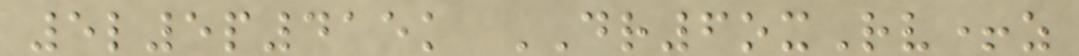5l5p415k DR6oxRv+z
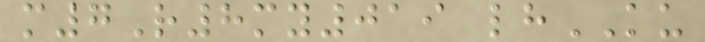m7R8my019 lhKU
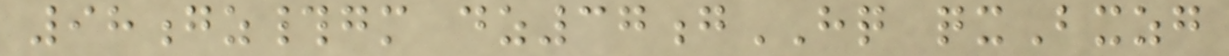98gz#gm dz37gHQ qxBxzg
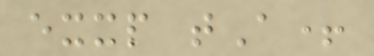exxp tA+
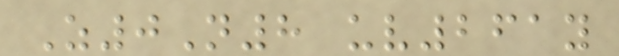Z0N8 uv261y
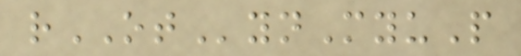rOTynMyuP
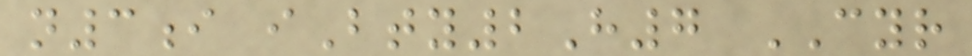n3i iBty2H7 CYR
